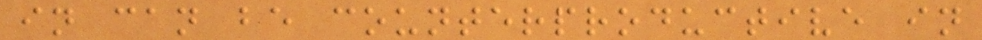in can be counterproductive in
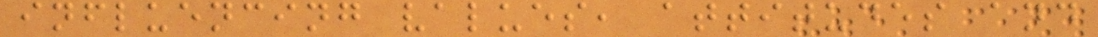influencing values, attitudes and
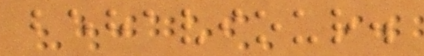behaviour.
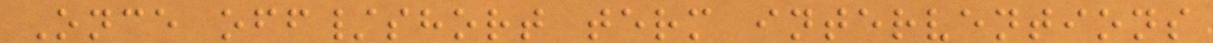Once off/short term interventions
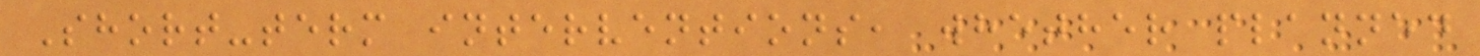Short-term interventions, whether planned
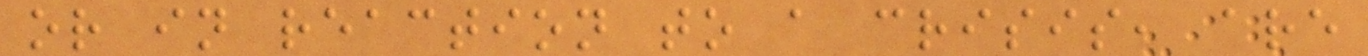or in reaction to a crisis, are
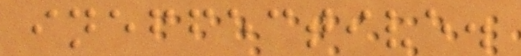ineffective.
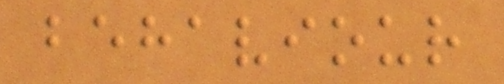behaviour
